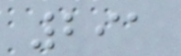291
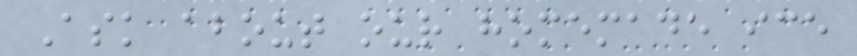Ask about our homemade ice
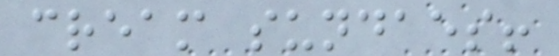cream sundaes!
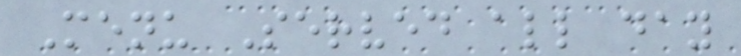Menu Served all day
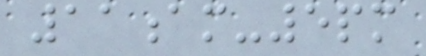11am-5pm
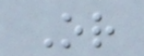Or
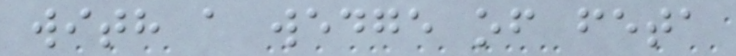with a wedge of feta
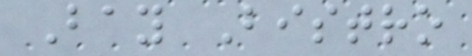Bay Bistro
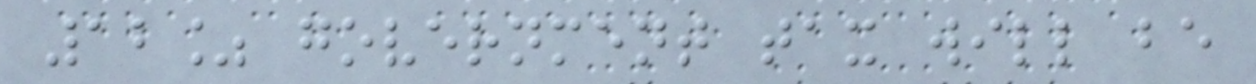12% government tax will be
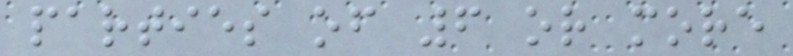parties of 6 or more
